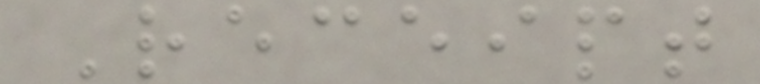Receipt
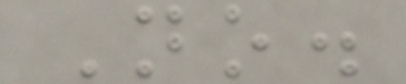No.
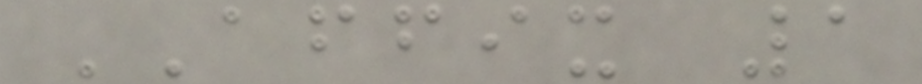AFFIX 1
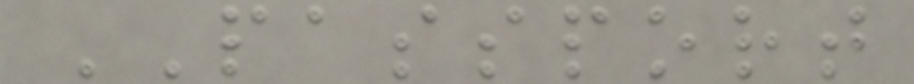PASSPORT
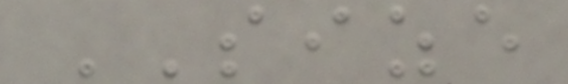SIZE
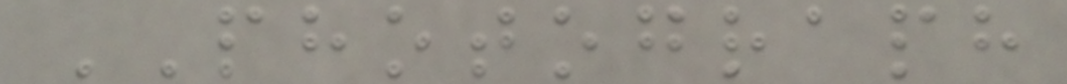PHOTOGRAPH
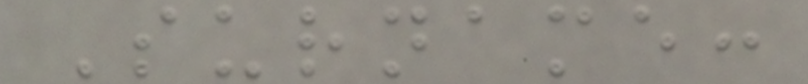Surname:
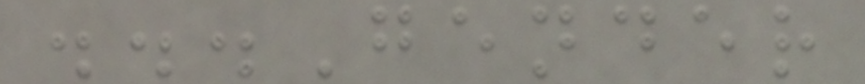...Gender
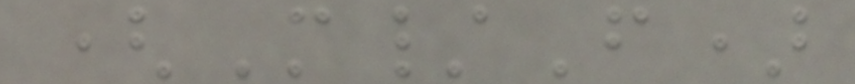(M/F)
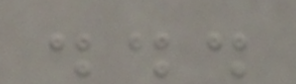...
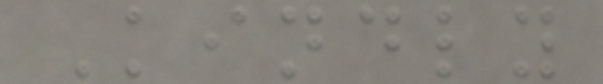Kindly
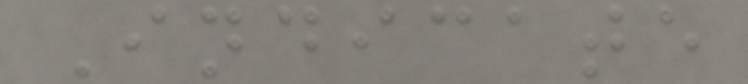Indicate
